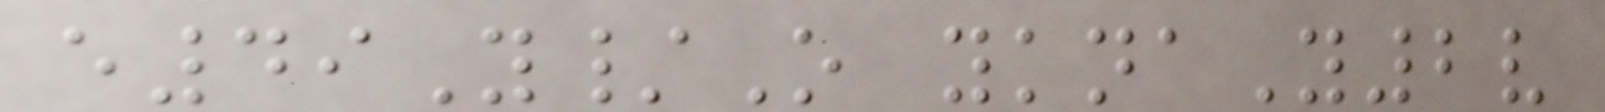e49Y/O yknaY2v
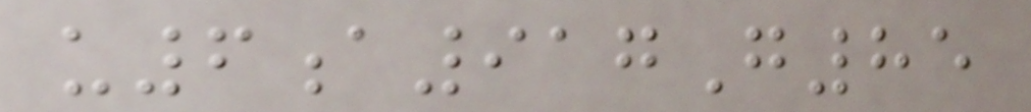u6a917G85
